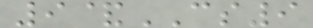9&CS9
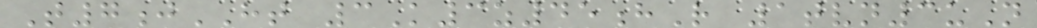T7jHT 3K3z45hR 1tvn3uN
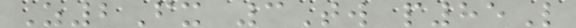Z2Fx 3Tw p85L
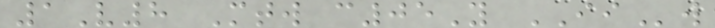1V8 Mtw c05Y IIw
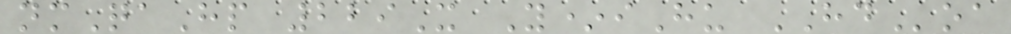nmQaHp 229X Y*iHu HDoa
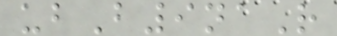ubB9naR
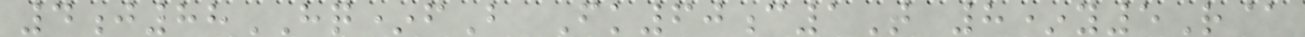4j88HQ*fB Fk60c1T 8*y5R@
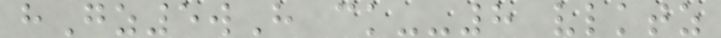hGz5wH ck--8 vlktz
